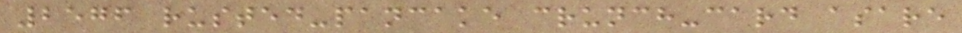2576 rusted-pancake crunch-card asare
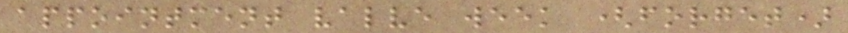appointment valve week (forget)
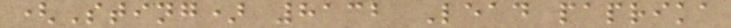(Sting) 8132 Lead paprika
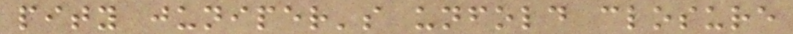pity juniper's unfold closure
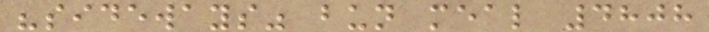"sideways" bun meal 4808
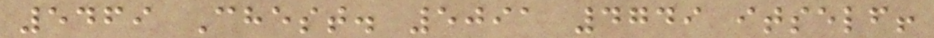5469 Chest. 5091 4749 itself!
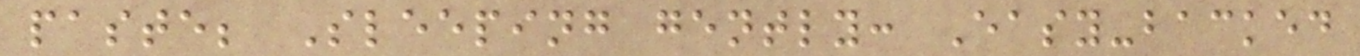paste; Sleeping gently: Easy-backed
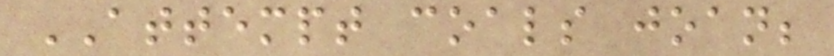ATTEMPT coals joan;
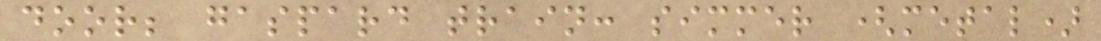door; gaspard train: simmer (metal)
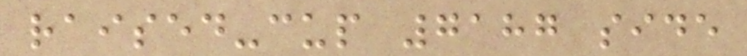raised-cup 7187 side
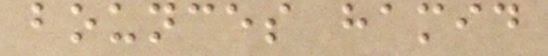bounces hamid
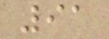91
